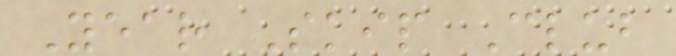Year Skip Club
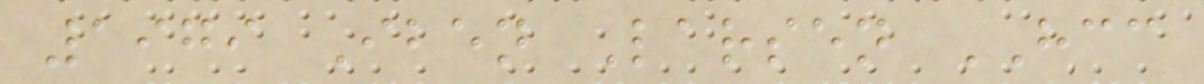1979 Iben Larsen HCC
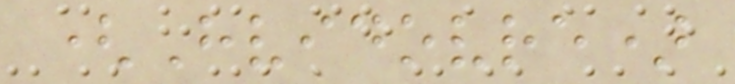(Hvidovre)
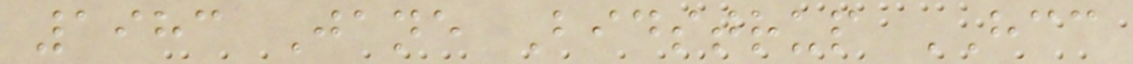1983 Jane Bidstrup HCC
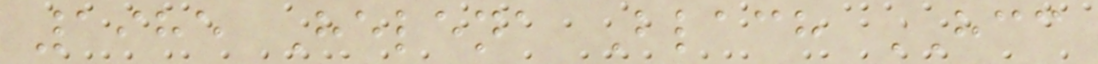1985 Helena Blach HCC
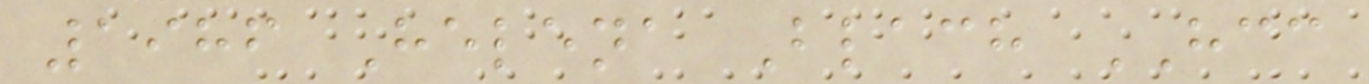1986 Helena Blach HCC
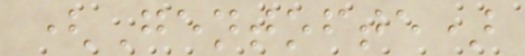(Gentofte)
